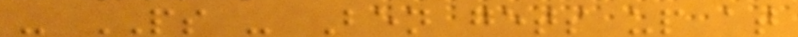- PS - Ben gets up at
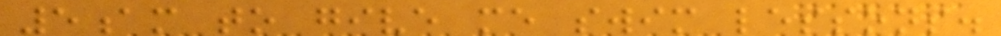5am to give me swim lessons.
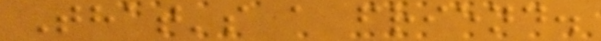That's a friend.
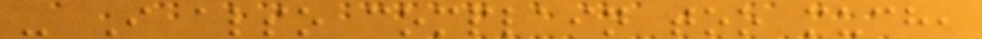- I also complain too much,
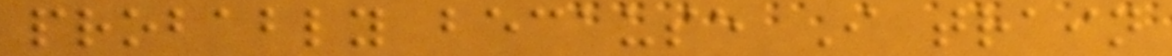probably because I train
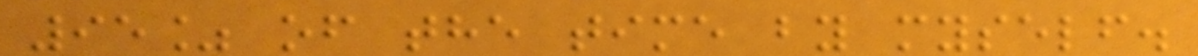95% of the time by myself.
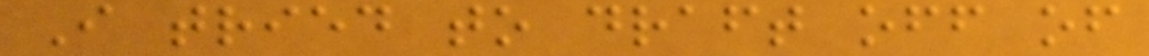I tried to draft off of
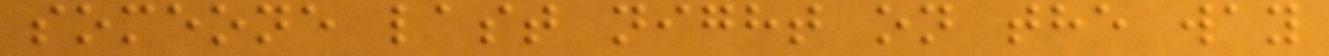someone last night on the way
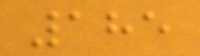185
